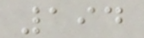194
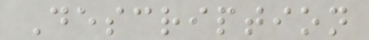Description
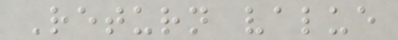Return value
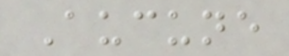Aucune
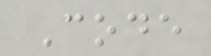Code
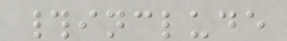#include
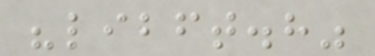"libft.h"
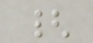{
